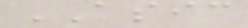ASIC
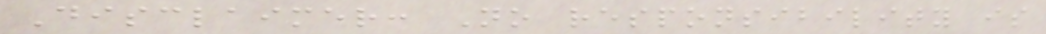Disclaimer: No responsibility is
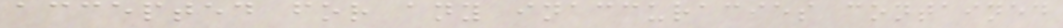accepted for any inaccuracies contained
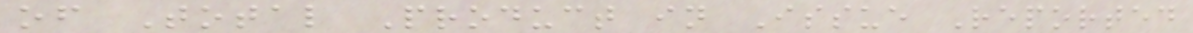of Total Product in Issue Reported
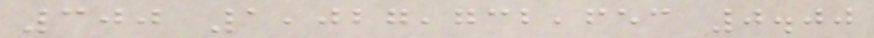300 1,027,732,653 0.00
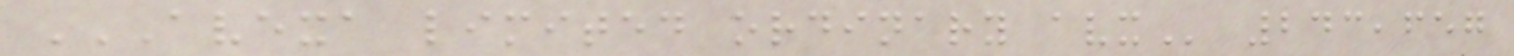AVEXA LIMITED ORDINARY AVX 243,657
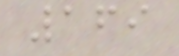169
